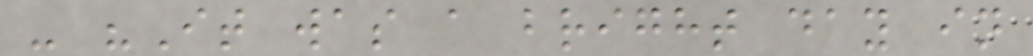- "It was a bright day in
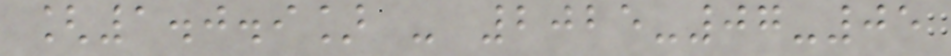[1.0.9] - 2025-07-05
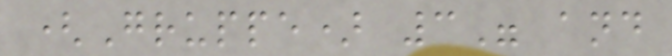(Gruppe) 3" and
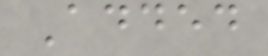Added
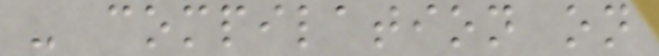- compilation on
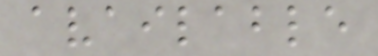available
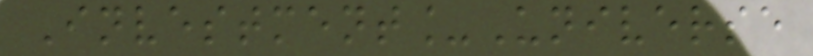Investment_Universe
